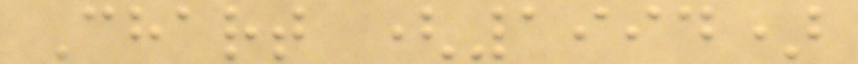Chart (1994)
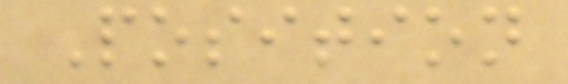Position
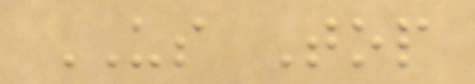US Top
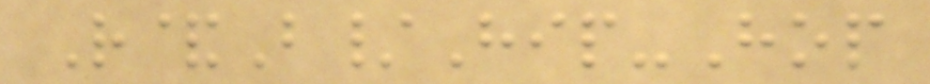R&B/Hip-Hop
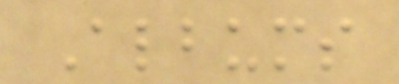Albums
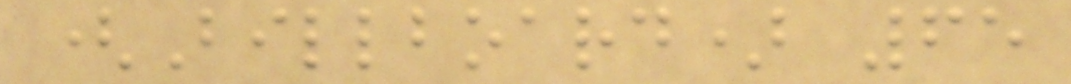(Billboard) 65
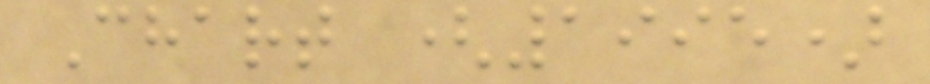Chart (1995)
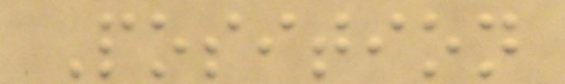Position
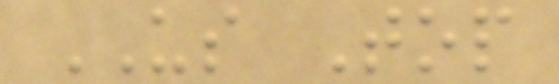US Top
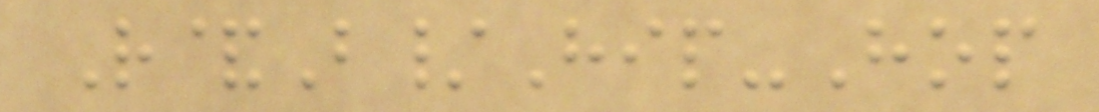R&B/Hip-Hop
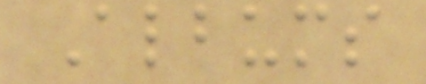Albums
